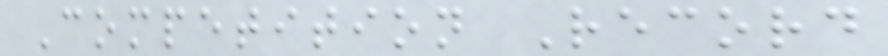Competition Record
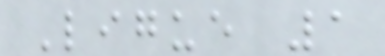Ligue 1
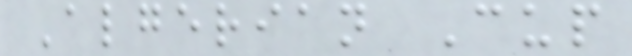Algerian Cup
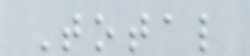Total
